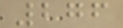276
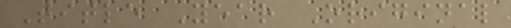Title Year Original
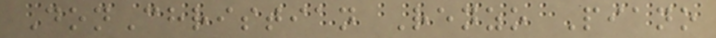DonChristian Renzo Piano
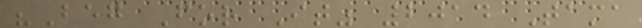"Beg For It" 2014 Tama
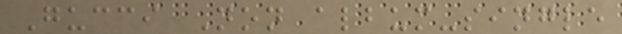Gucci Non album-single
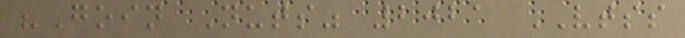"Goin Nuts" 2021 VTSS
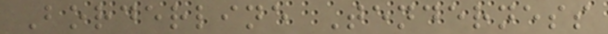Borderline Tenderness
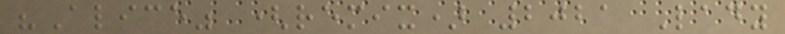"Alice" (remix) 2021 Lady
